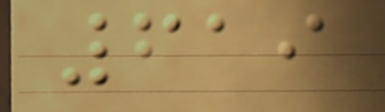619
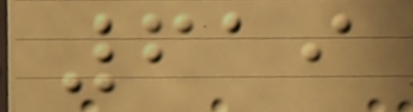619
